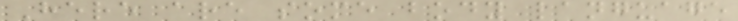Here are some body language
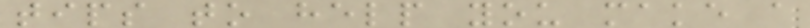tips to help you make a
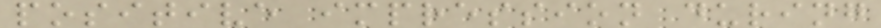positive impression during
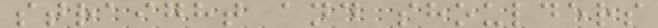straight and shoulders
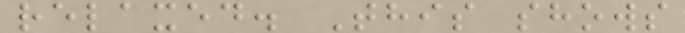relaxed. This shows
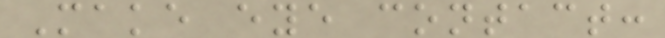Make eye contact:
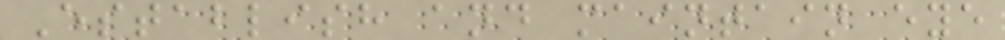Establish and maintain eye
